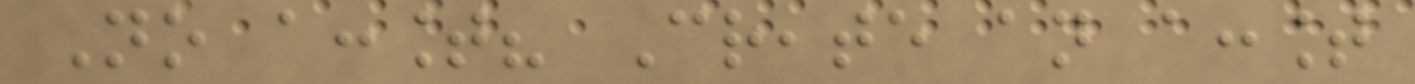No account? Create an account
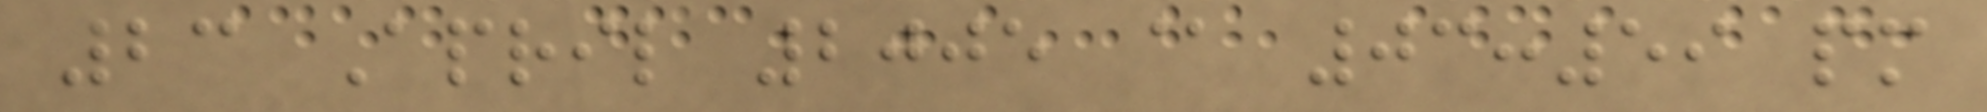23 April 2005 @ 03:59 pm
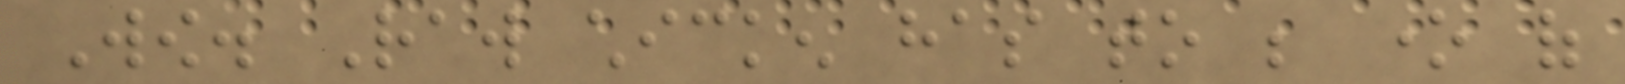Wow. Raw chicken has to be one of
